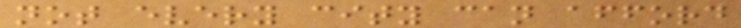not every city can afford
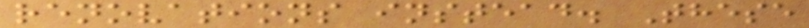renovations instead. These
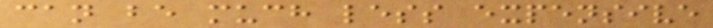can be much less expensive
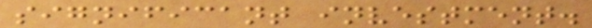significant investment.
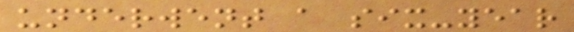underwent a six-year
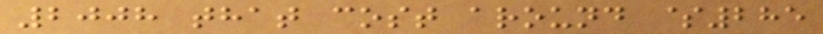2008 that cost around $285
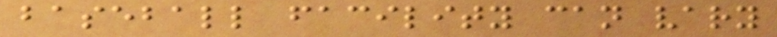baseball facility can vary
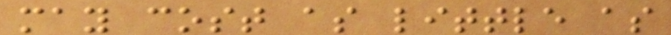may cost as little as
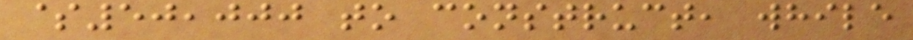$50,000 to construct, while
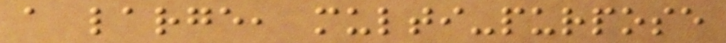a large, multi-purpose
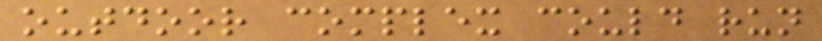outdoor complex could run
